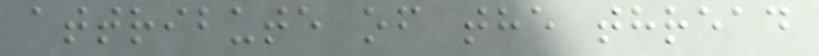attribute of the thread
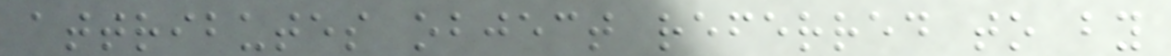attributes object referred to by
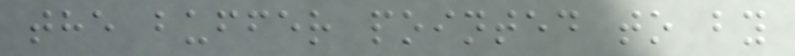the buffer pointed to by
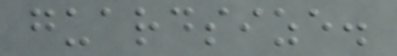guardsize.
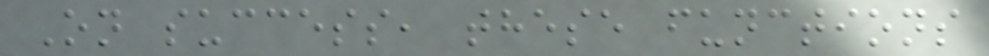On success, these functions
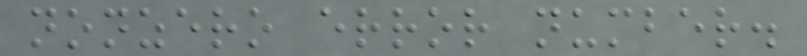nonzero error number.
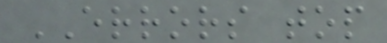ERRORS top
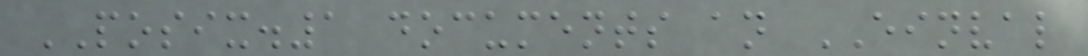POSIX.1 documents an EINVAL
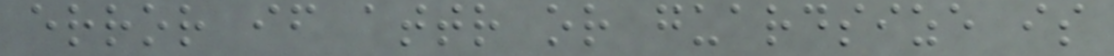error if attr or guardsize is
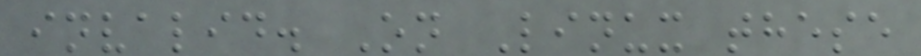invalid. On Linux these
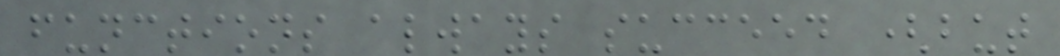functions always succeed (but
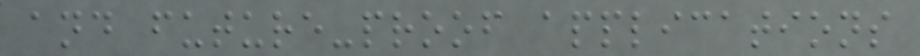and future-proof applications
